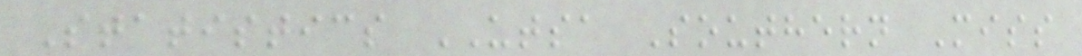Statistics UTSA Southern Miss
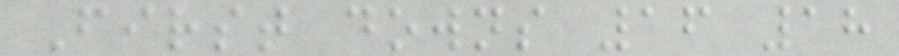First downs 16 18
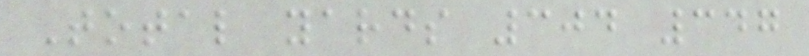Total yards 304 347
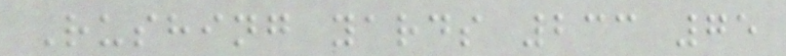Rushing yards 233 75
